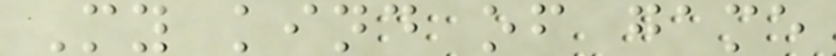My kind of game
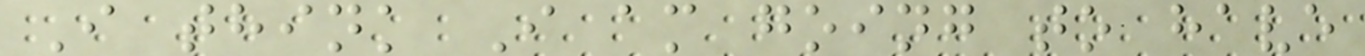I think I am going to have
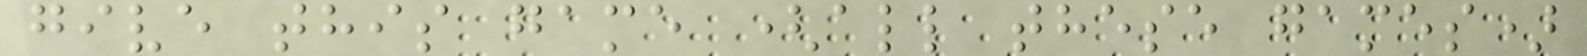give this game (all these games)
